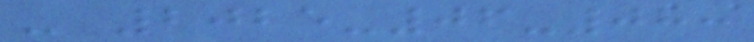- 2025-06-08:
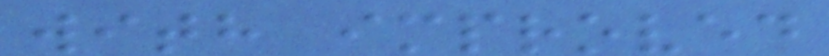with improved
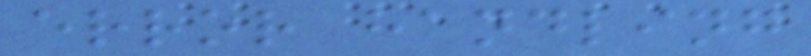error handling
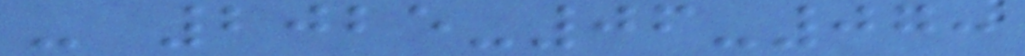- 2025-06-07:
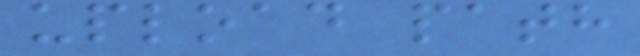upload path
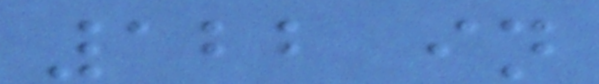122 in
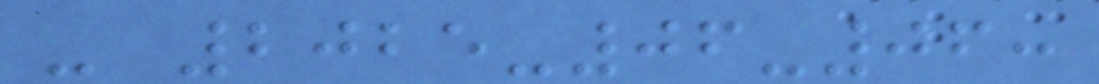- 2025-06-06:
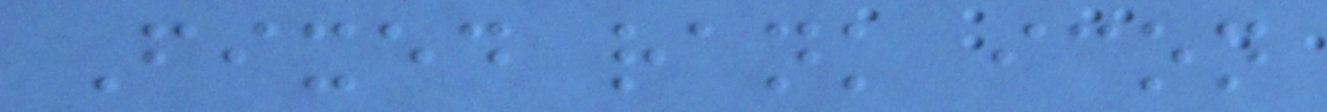Fixed rank icon
